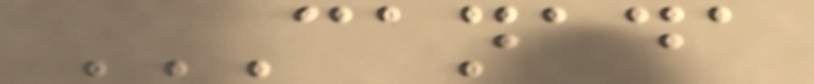CANADA
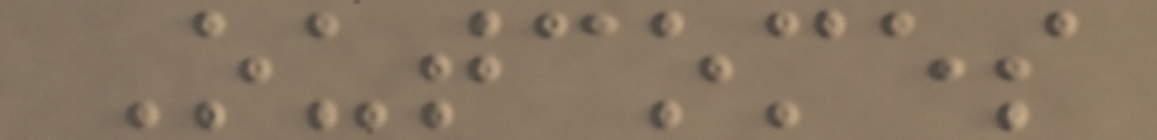Outcomes
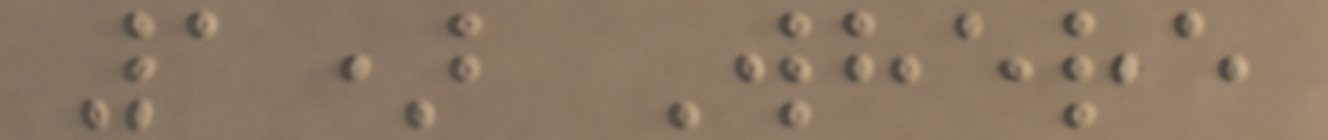1) Where
